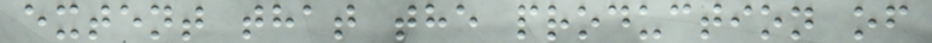extent that the production of
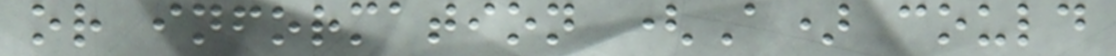or information (A) could
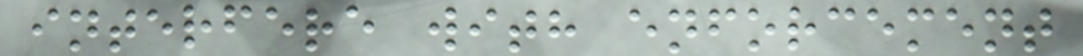interfere with enforcement
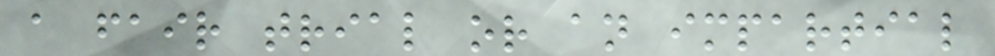a fair trial or an impartial
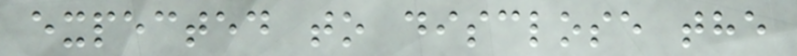expected to disclose the
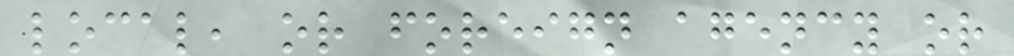local, or foreign agency or
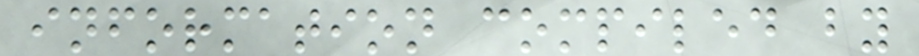information compiled by
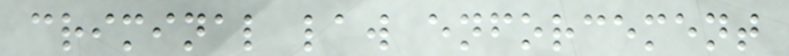criminal law enforcement
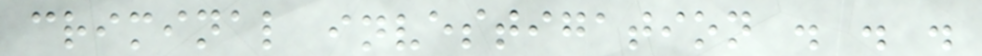criminal investigation . . .
